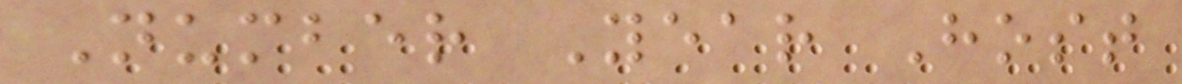Number Year Host
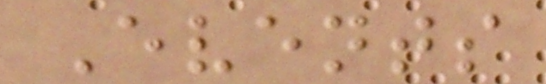Events
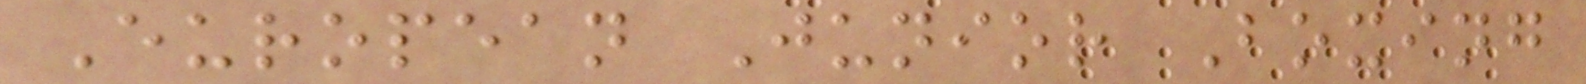European Junior Boxing
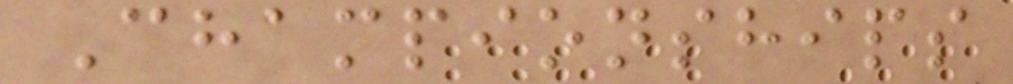Championships
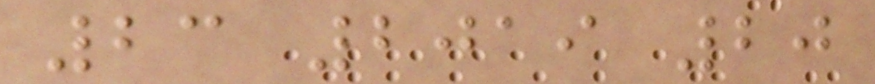23 2019 20
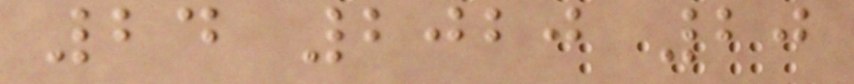24 2020 20
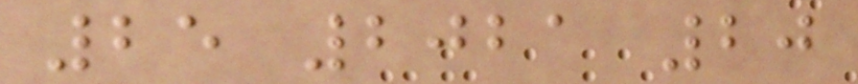25 2021 20
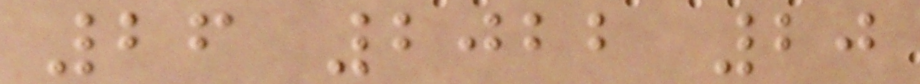26 2022 20
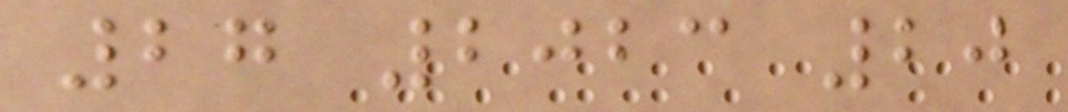27 2023 20
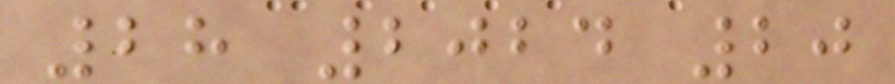28 2024 20
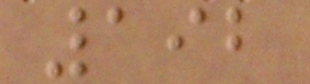192
